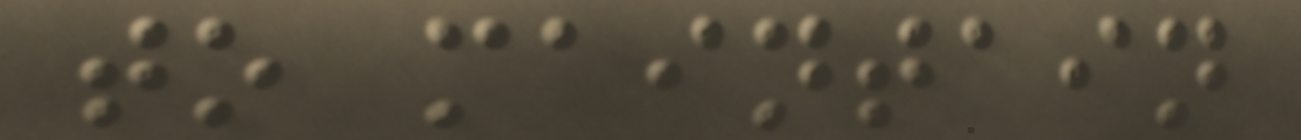to maintain
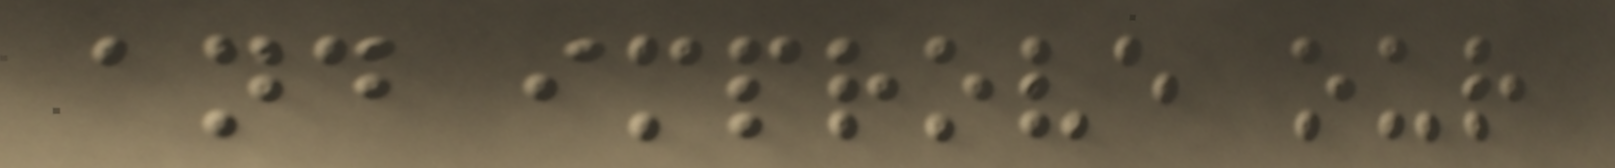and improve our
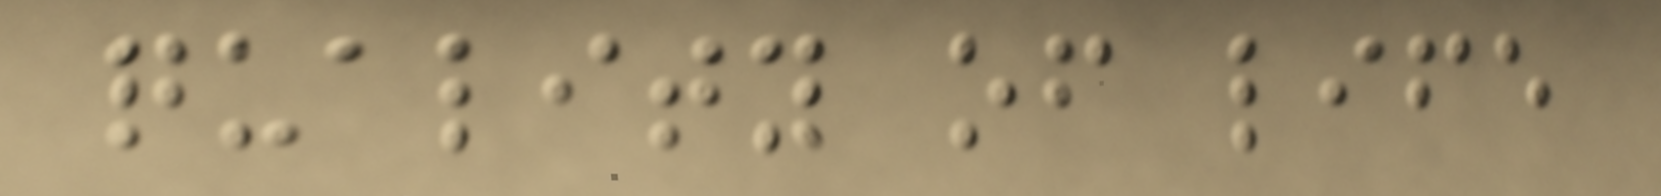quality of life
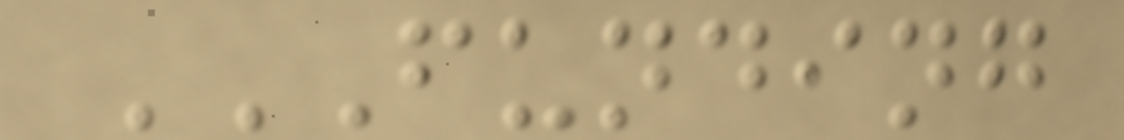FUNDING
